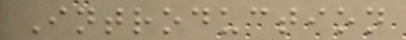Introduction
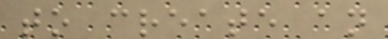to create an
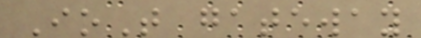IoT gateway
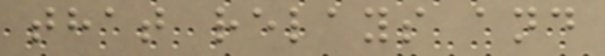that relays and
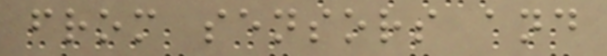from sensors and
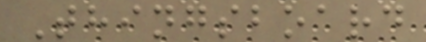Thingsboard
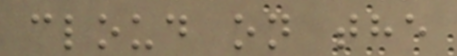cloud on the
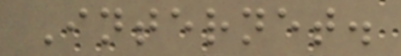Internet.
